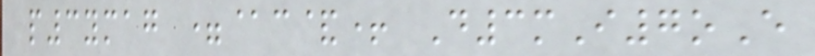p3ymag =@c&+ D3mI7oE
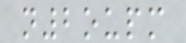n2oupm
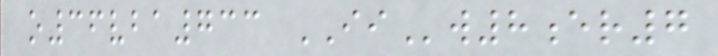o36vba733 IIw8er7
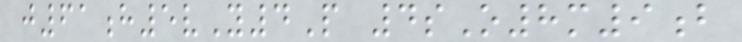j61h5vY4P 4sO8m9b
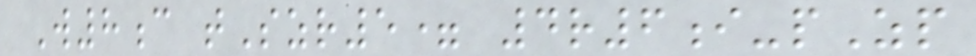W8c tSzr5= 4r6i-pZp
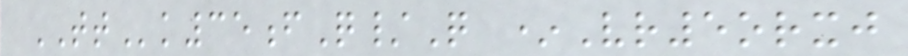TTk35fQ/Q *Vr5orxj
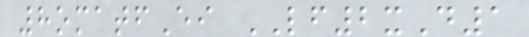8omatfEi LF2xD1
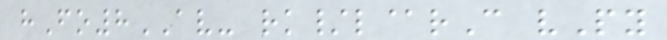hFo8AV- rk/l@rC vPy
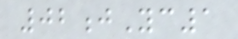02jYc1
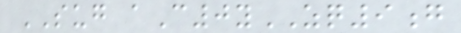SUG aC0yZQ9g
